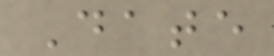Date
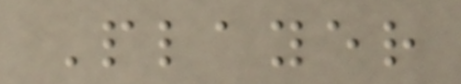Player
